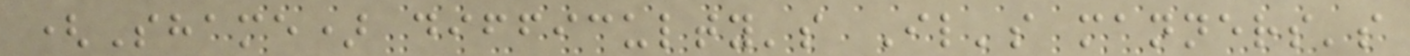(Shame) difficulty's Il's manners's
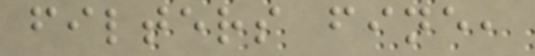filters fine,
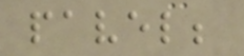pavel;
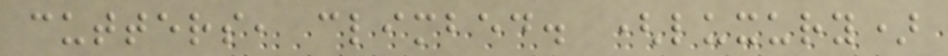cutters, climbed. (luxury)
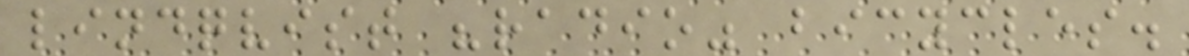lindqvist "radio" bicycles.
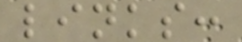links:
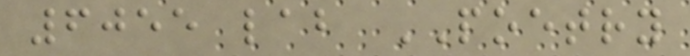6055 lab POETRY
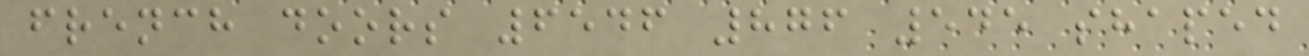french doors 6546 876 545 shaped
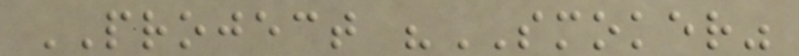PROJECT "SMOKER"
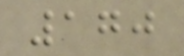170
